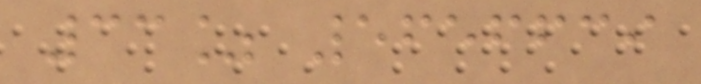33% 5656639
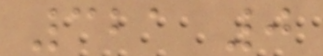321 0
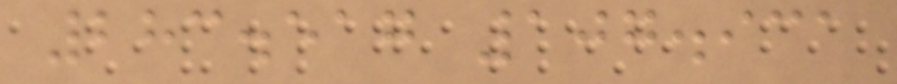283.517 107.931
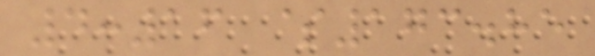4:16 $173.85
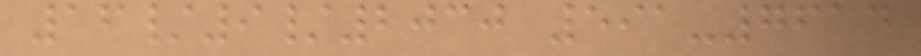16/9/2030 591-7614
